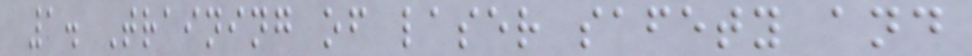1. Training of laser safety and
